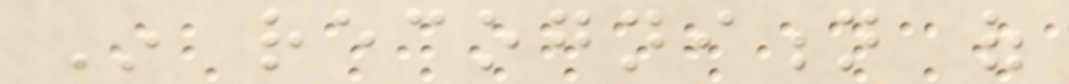In recognition of
